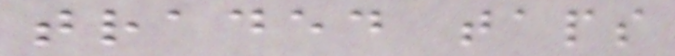traded taps
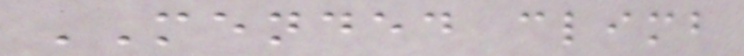MENDED climb
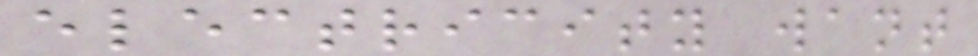electricity want
